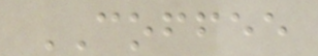COFFEE
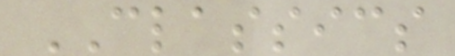CLASSICS
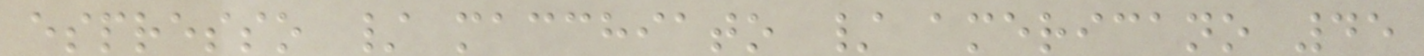espresso / macchiato / americano 45
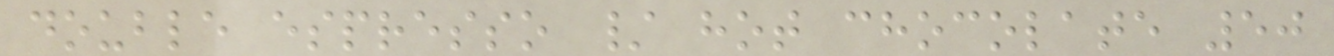double espresso / hot chocolate 50
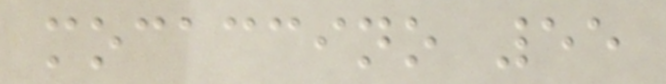mocaccino 55
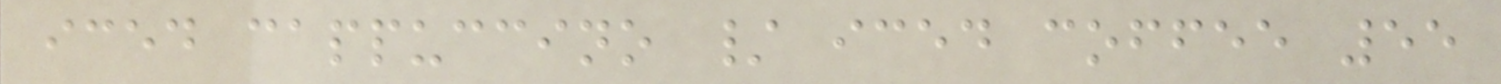iced cappuccino / iced coffee 55
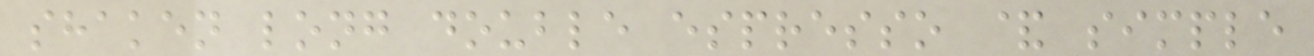shaken long double espresso & simple
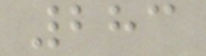283
